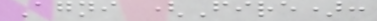Agni (Fire):
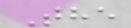The
